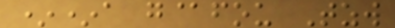**a g@fou Tzw
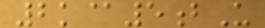2k@5bU
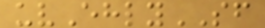uvEhlySF
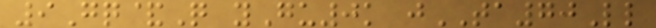9Gq&Q yGu0k jTA70Ll
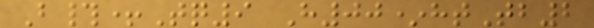B#+Tq9 H00*htTb2
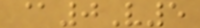@0V5
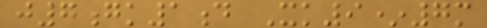j7gk1d Xk9*7m
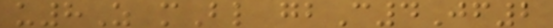u8Z mBl gbC4Jf2
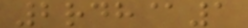2rdh@1
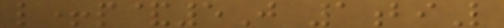l+p&5J 1biL
